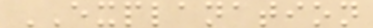EXPLANATION
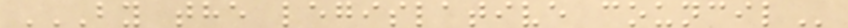BY THE LEGISLATIVE COUNCIL
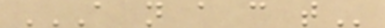A N A C T
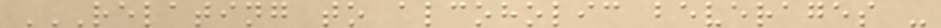RELATING TO ALCOHOLIC BEVERAGES -
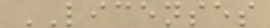LICENSES
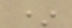*
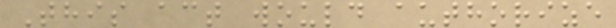This act would authorize
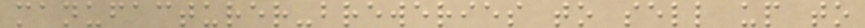manufacturer-breweries to sell up to
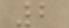2
